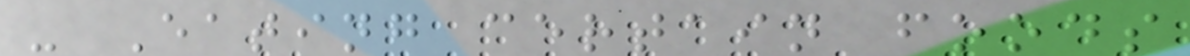- Eating certain foods
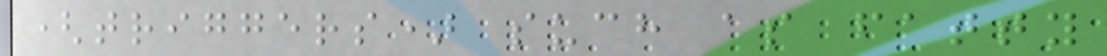(triggers) such as fatty
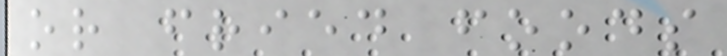or fried foods
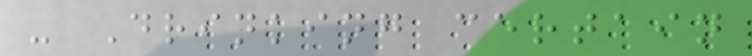- Drinking certain
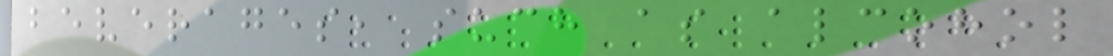beverages, such as alcohol
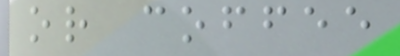or coffee
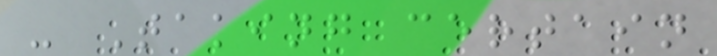- Taking certain
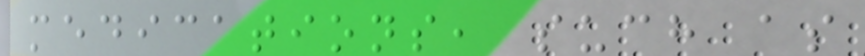medications, such as
